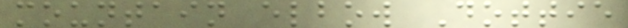mountain elbow Dottie
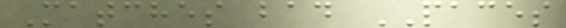Matches bad PACES
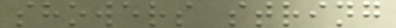showers string
